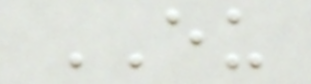EU
